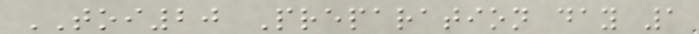TOI20 Preparation day 1
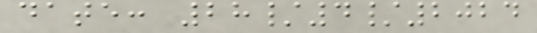date: 28/4/2024
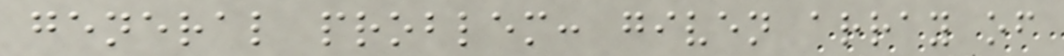general problem: given array of
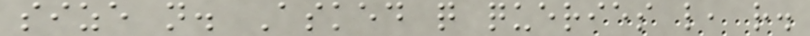size n. Asked q queries l, r.
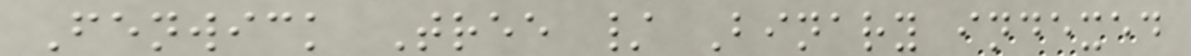Fenwick Tree / Binary indexed
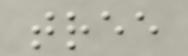tree
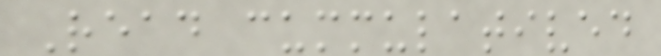Read cummulatived
